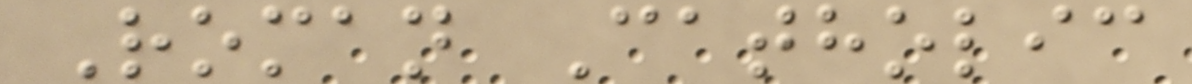Roman Catholic
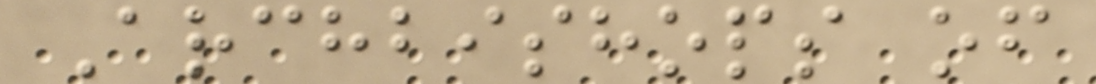Archbishops of
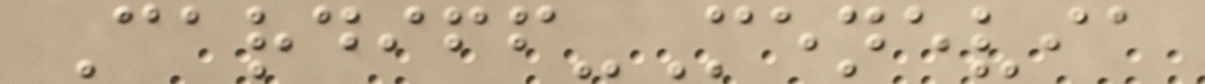Cardiff-Menevia
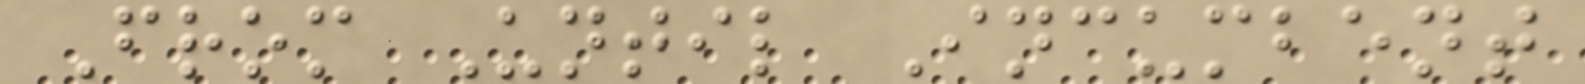From Until Incumbent
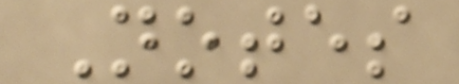Notes
